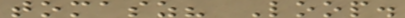tomasz? Loop.
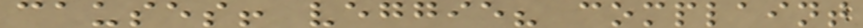causes! veggie? complaint
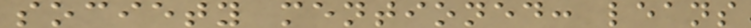society mentioned: leans
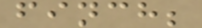finch;
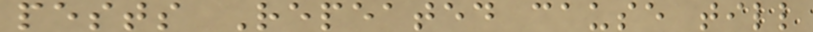pests Repeated cause till
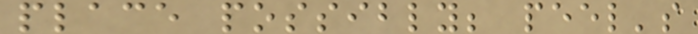place possibly; peel's
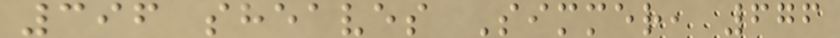396 sheaves Simmer, 676
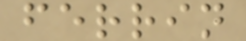ferrin
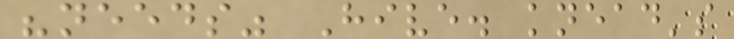"needs" Hive. knead's
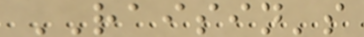RAISIN's
